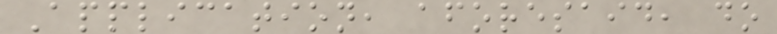Application, aforesaid, do
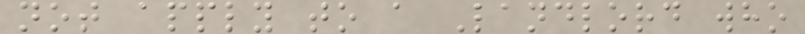not apply to a Landlord who
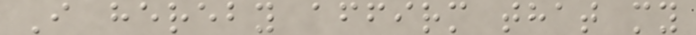I hereby affirm that my
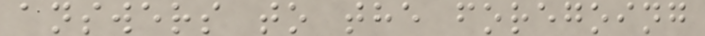answers to the foregoing
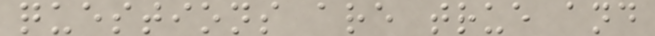questions are true and
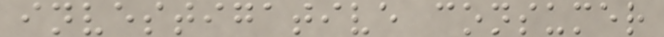investigative consumer
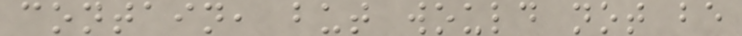contain, but would not be
